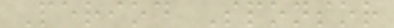Period Sponsor
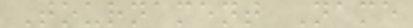Tournament Name
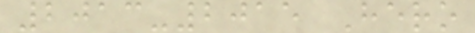2013-2015 Hero
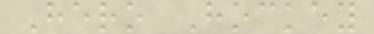Hero Hockey
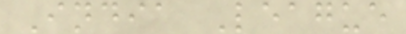India League
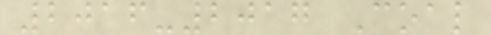2016-2017 Coal
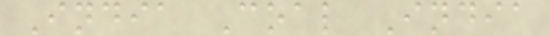India Coal India
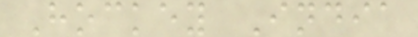Hockey India
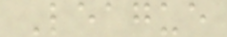League
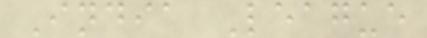India League
